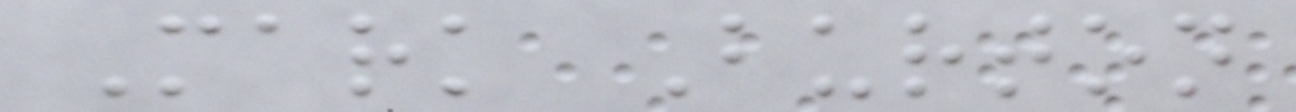Mark Burton
